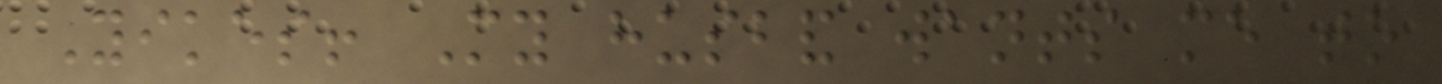Yikes! My husband wants me to
